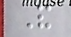And
